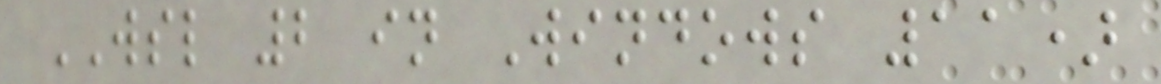WSL 2 in Windows 11)
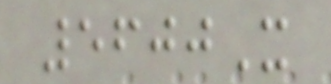5600X
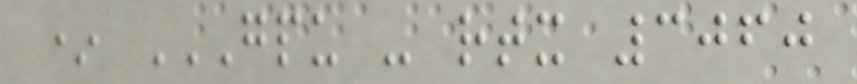* GPU - RTX 3060
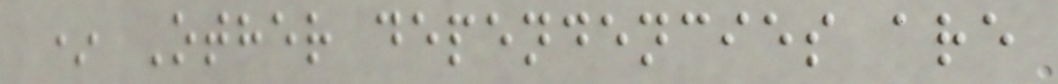* Other dependencies are
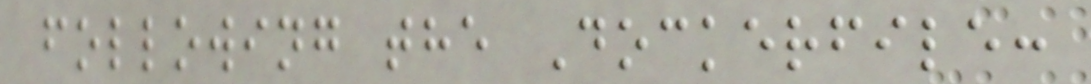following the Dockerfile:
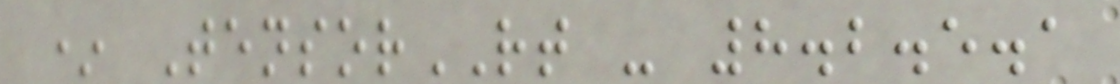* TensorRT - 8.2.5.1
